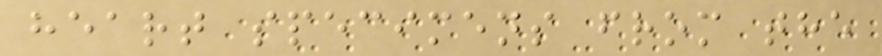heart specimens from the
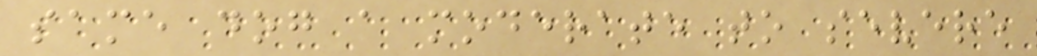same dog a moderate to severe
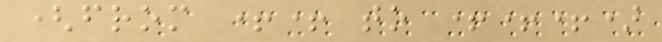(from ++ to +++)
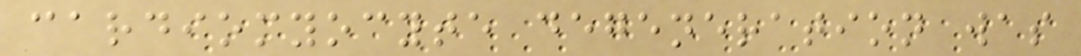cardiomyocyte degeneration was
